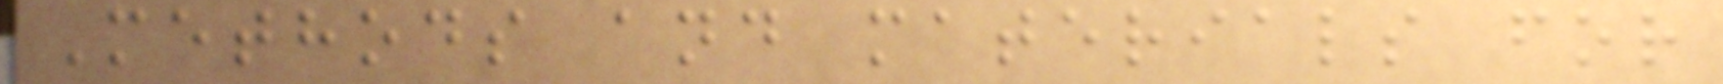Methods and materials for
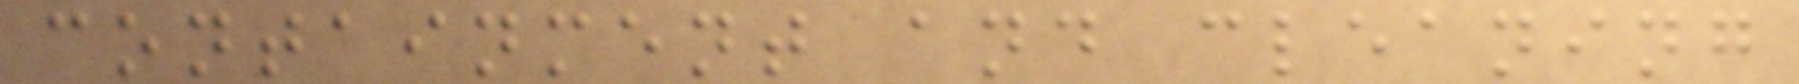containment and cleaning
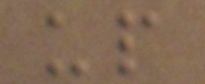up
